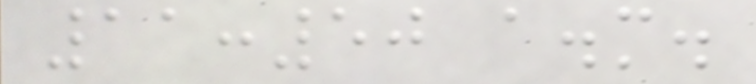11:50 a.m.
